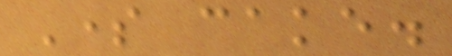Some cake.
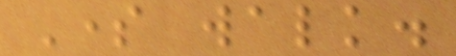Some walk.
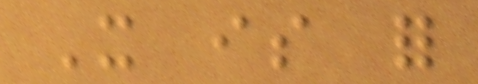It is for
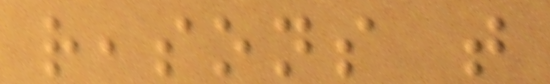reasons that
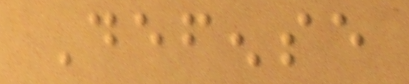Defense
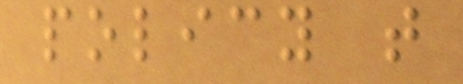policy that
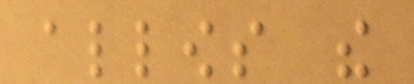allows the
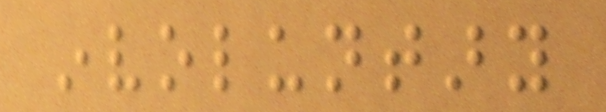involuntary
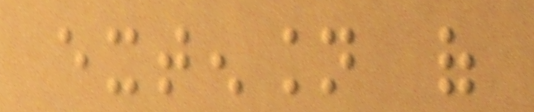extension of
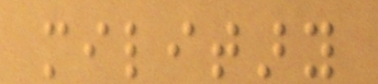military
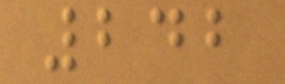242
